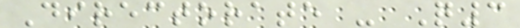Directorate - Q3
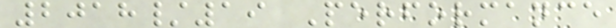2018/19 Performance
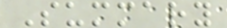Summary
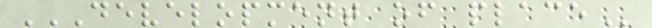DEVELOPMENT OF PLACE
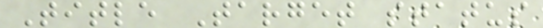Title Target status
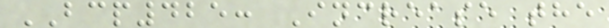BCP425: Increase the
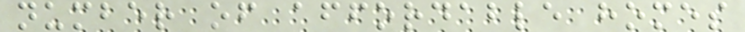number of affordable homes
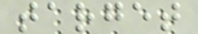target
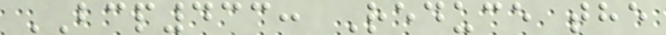BCP433: Reduce the
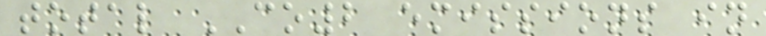total CO2 emissions in
